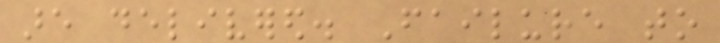are delivered. Failure to
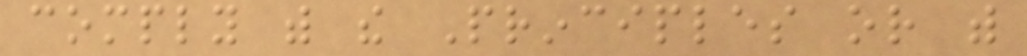comply with the Principles or with
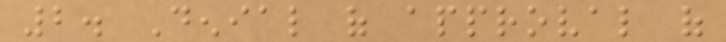2. Denial of approval of
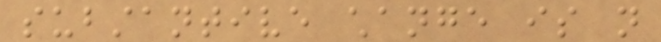substantive change is not
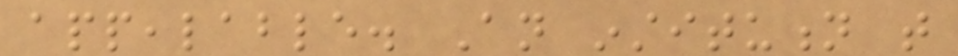appealable. An institution that
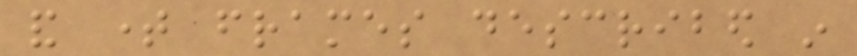and time frames described in
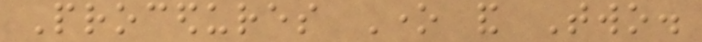Procedures One and Two.
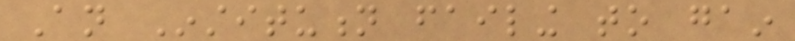An Institution failing to gain
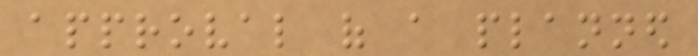approval of a planned
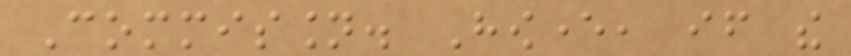Commission. However, if the
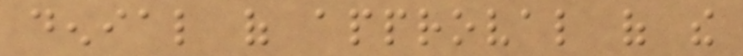denial of approval of the
